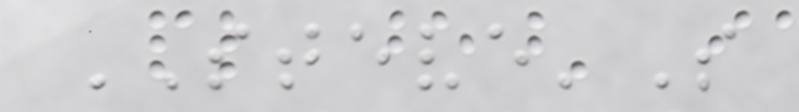STEVE'S
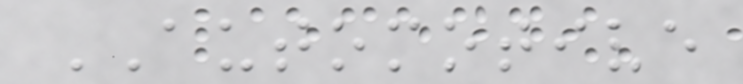AUTOMOTIVE
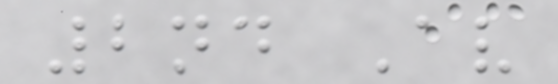2nd Av
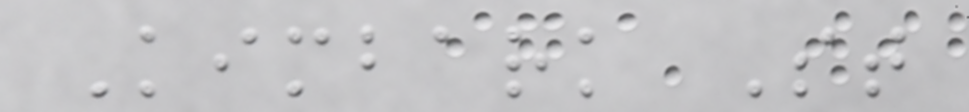Kimbark St
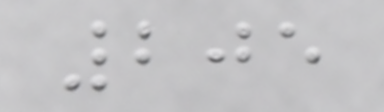205
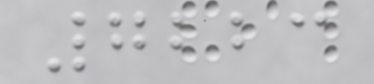7223
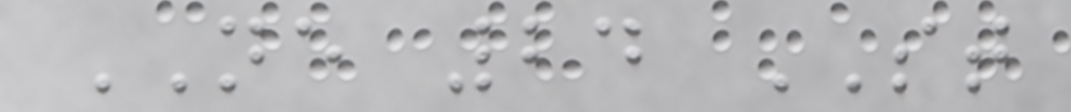NE 24 ST
